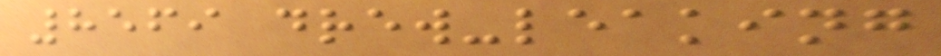8569 drew-leaking
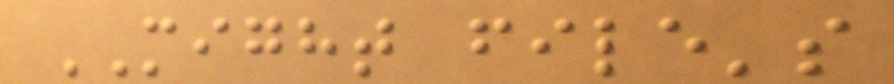MIGHT file's
